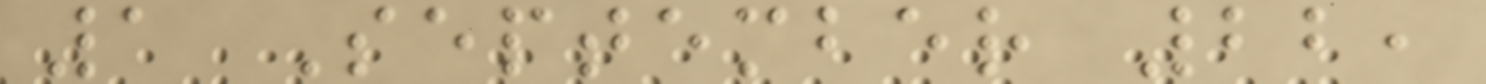1 September 22,
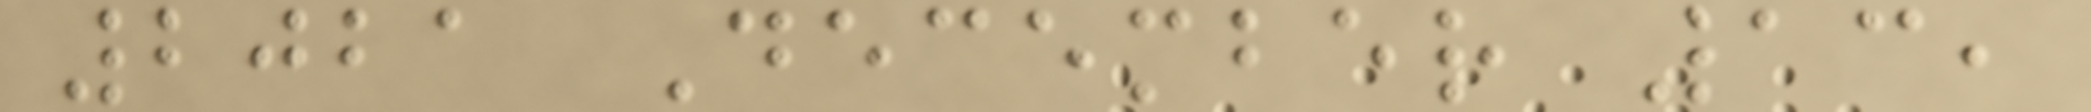2021 December 13,
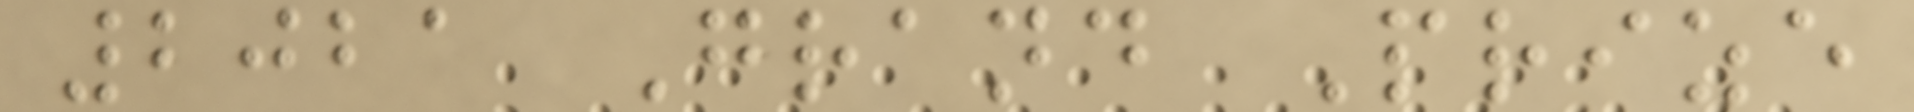2021 Grand Prize
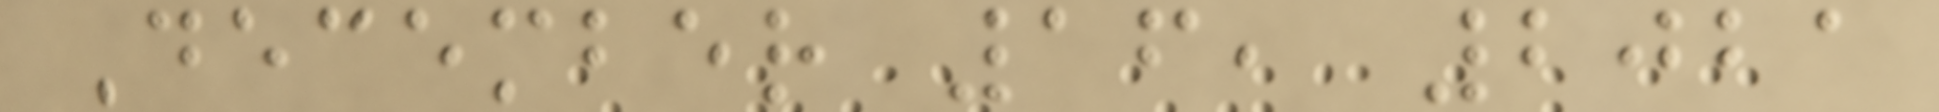December 16, 2021
